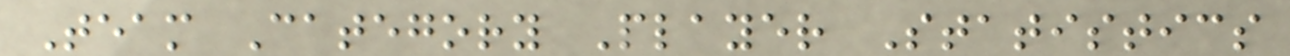Team Category Player Statistics
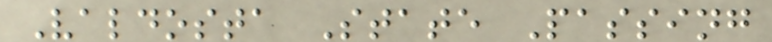Valdosta State Passing
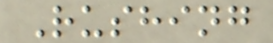Rushing
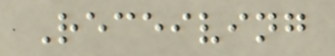Receiving
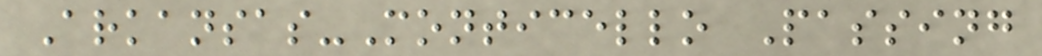Arkansas-Monticello Passing
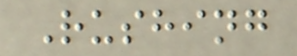Rushing
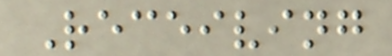Receiving
